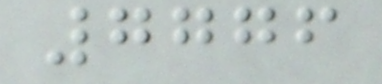7776
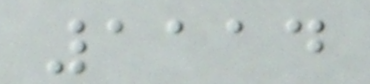1114
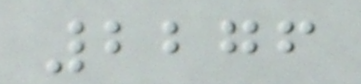2276
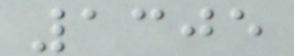1305
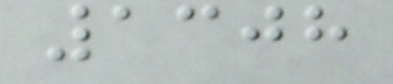1308
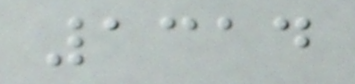1314
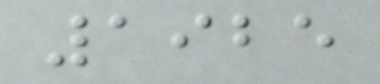1925
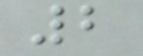2
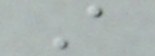A
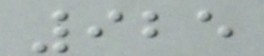925
